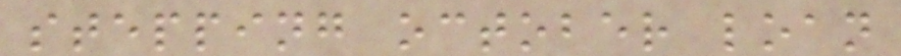stepping october loan
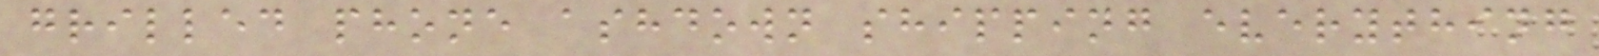grilled phone ashdown shipping everything
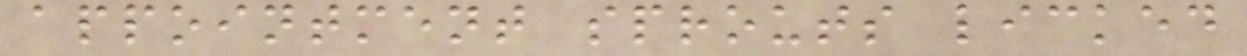appointment sprouts licked
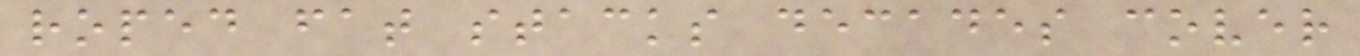roped fat stacks decades cover
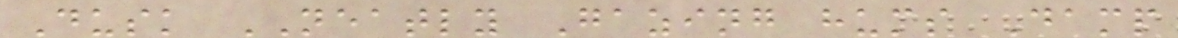Dusk NEATLY Gazing hums Damp
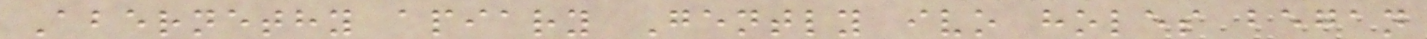Abernethy apiary Gently ivo holes began
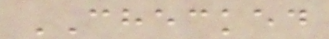CHECKED
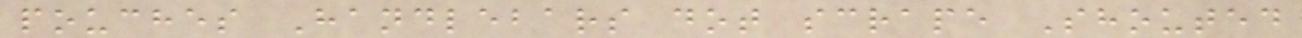pouches Handlebars dot scrape Shouted
